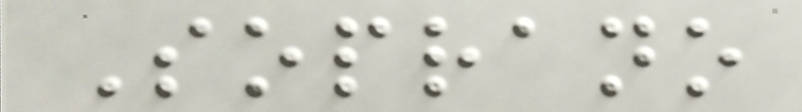Soprano
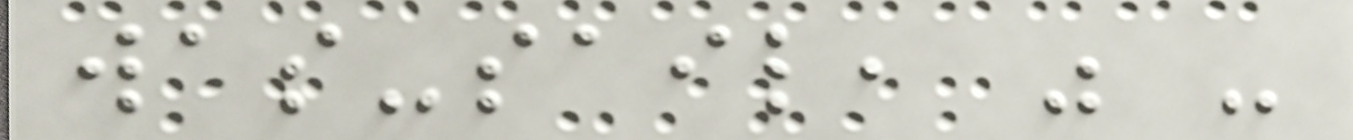was-sail, was -
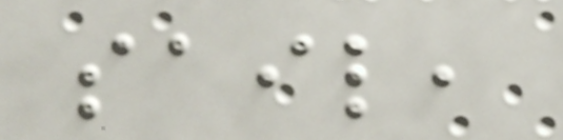sail,
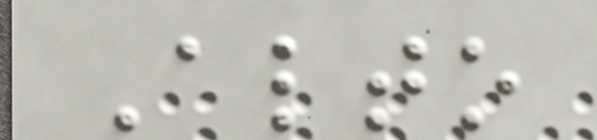Alto
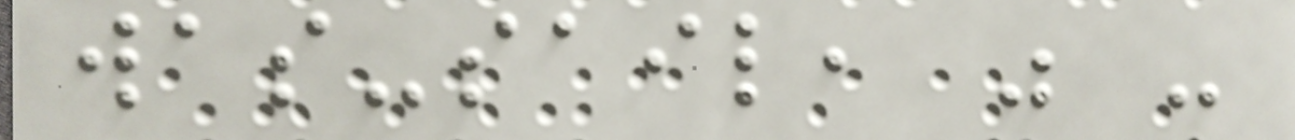was-sail, was -
